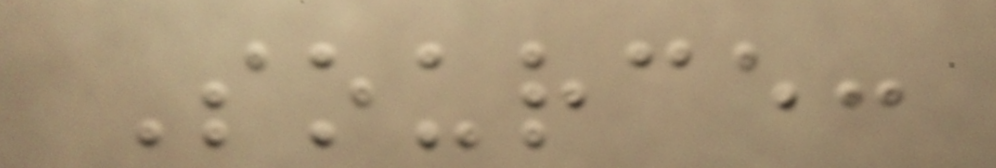Source:
